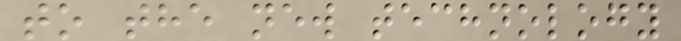to the new technology
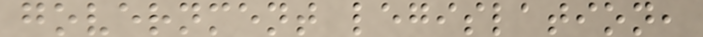government legislation,
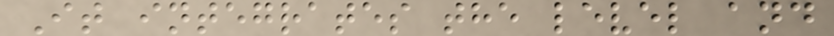It integrates the level and
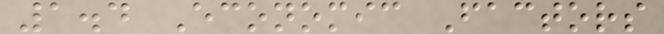1.4 Economic Factors
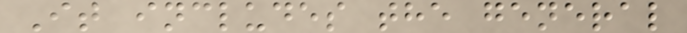It includes the general
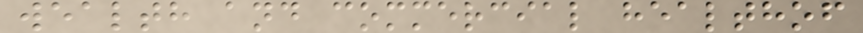wealth and commercial healthof
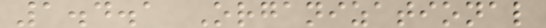1.4.1 Organizational
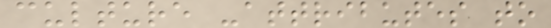culture -attributes to
